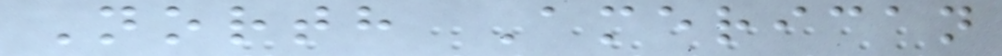North American
